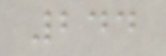244
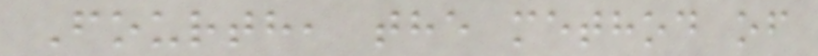Fourth, the method of
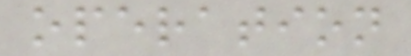operation
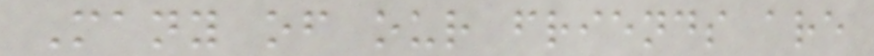Many of our friends are
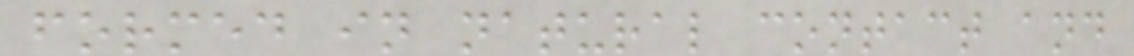formed in natural contact and
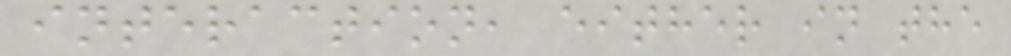interaction, either in the
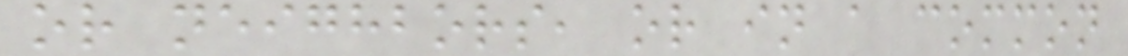or neighbors, or in a common
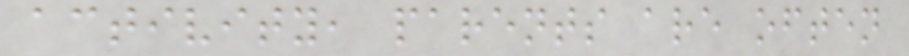activity, parents are often
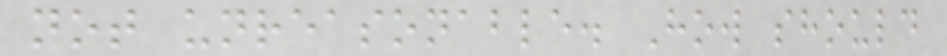not unreasonable. How should
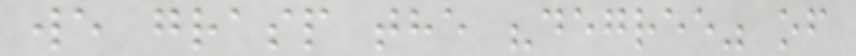we grasp the "degree" of
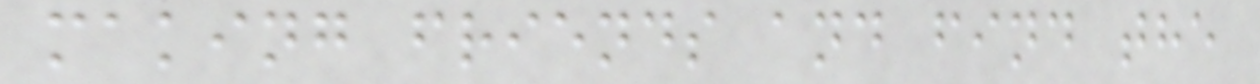making friends and find the
